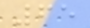65
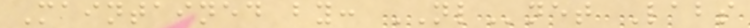Maintained by: NLnet Labs
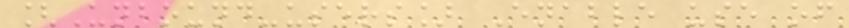[Unbound-users] Enable use of
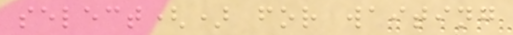select() for waiting
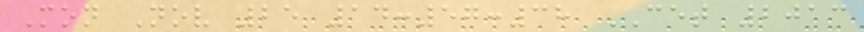Mon Nov 25 14:57:38 CET 2013
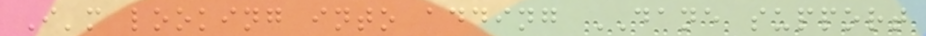I'm looking into adding DANE support
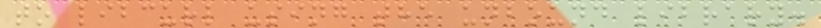to libcurl using the unbound library.
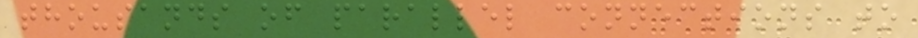thousands of parallel connections to
